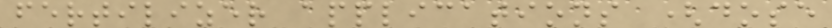fertilizer applications (dose
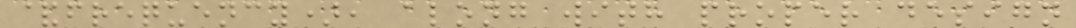&frequency), along with proper design
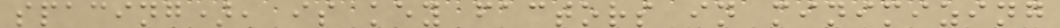spacing), is key factors in minimizing
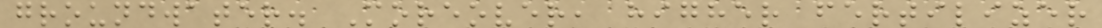groundwater. Moreover, higher fertilizer
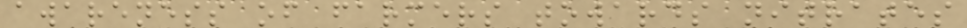awareness of farmers towards nitrates
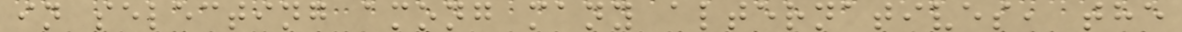in selecting among many alternatives, the
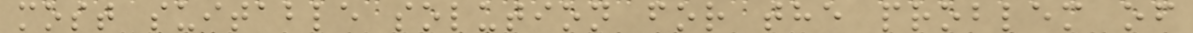most suitable solution for the problem of
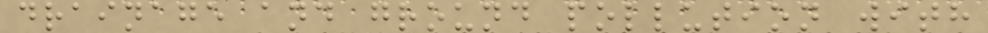drainage and ground pollution with
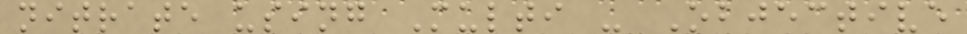nitrate using Multi - Objective
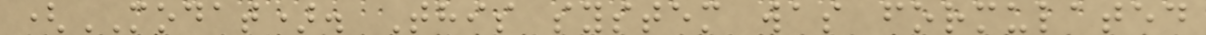(MODAT). This system was formulated
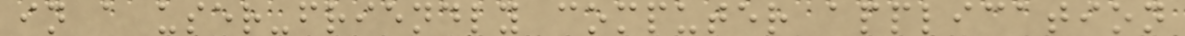in a user-friendly computer application
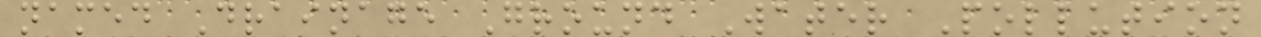named Drainage Ground Water Pollution
